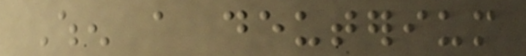When a deuterium
